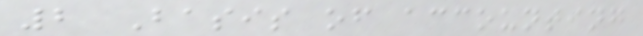2 Basis of accounting
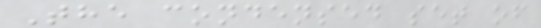The condensed set of
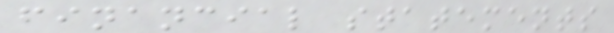financial statements
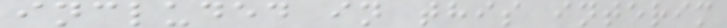included in this interim
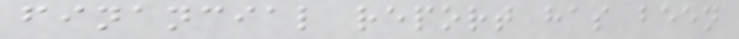financial report has been
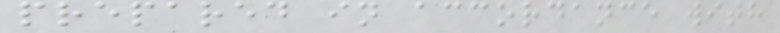prepared in accordance with
